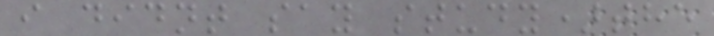i didnt say study)the
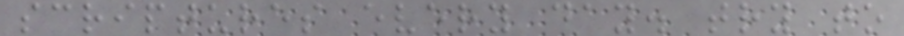scriptures every day. try to
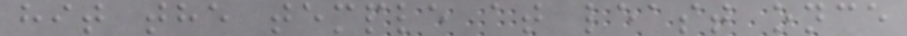hit the temple at least once
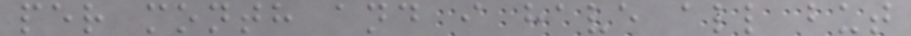per month and i have all but
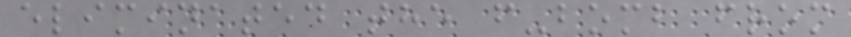eliminated the f-bomb from
